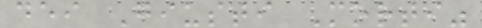dei Giusti Morti"
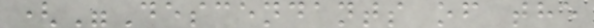("Descendants of the
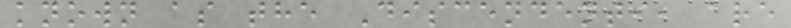known as the Discendenti, are
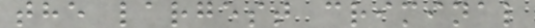the largest criminal
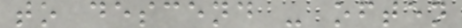to descend - often
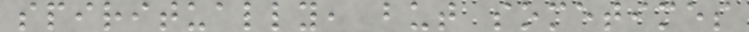spiritually, but sometimes
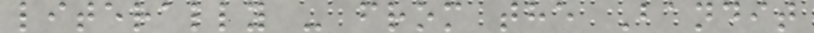literally - from the Bandit
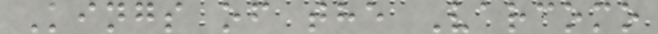Kings of the Varcomo
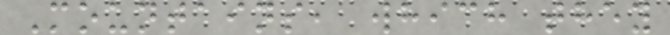Mountains, which they
